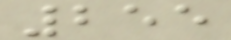255
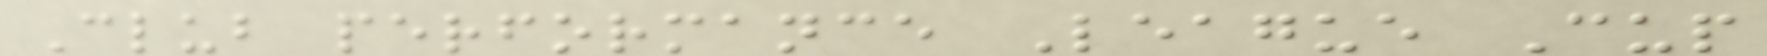Club performance League Cup
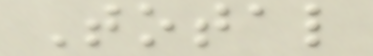Total
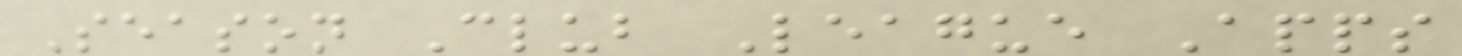Season Club League Apps
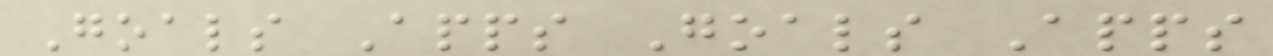Goals Apps Goals Apps
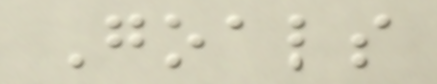Goals
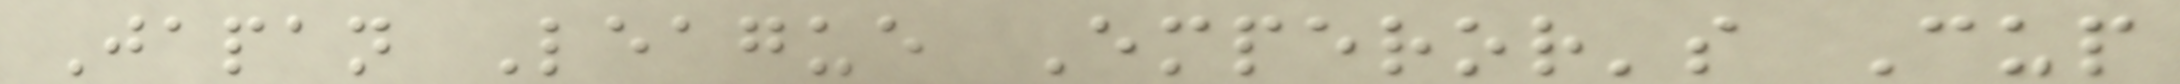Japan League Emperor's Cup
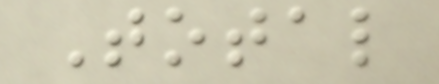Total
